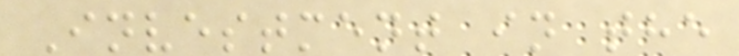Investment in the
